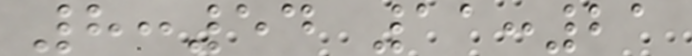8:54 11:21
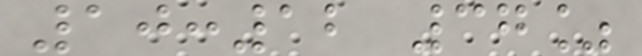10:12 37%
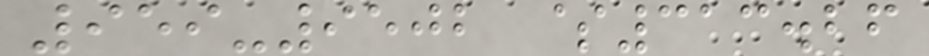959-9502 $313.26
